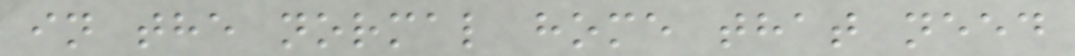in the normal home that need
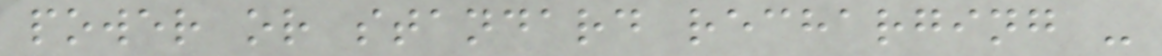power or standard recharging -
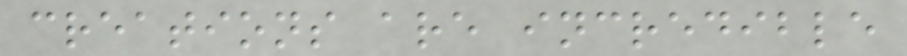creations are incredible
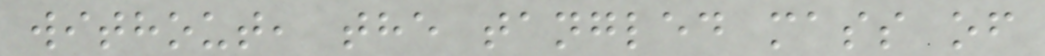without, the tangled mass of
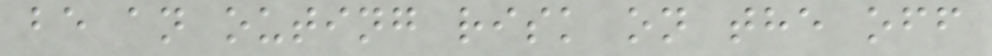be an outing risk on the off
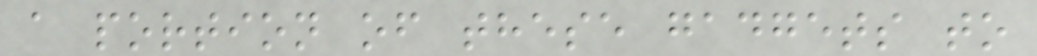a portion of these gadgets to
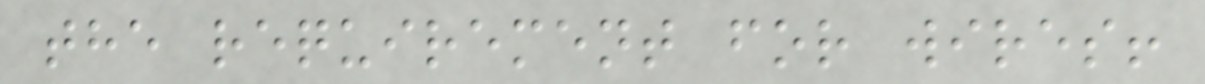the requirement for wires!
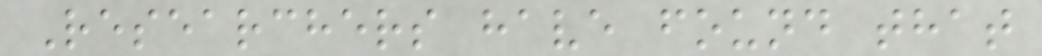Researchers have found that
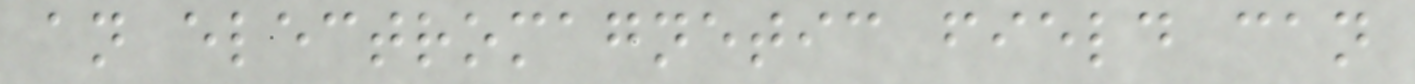an electromagnetic field can
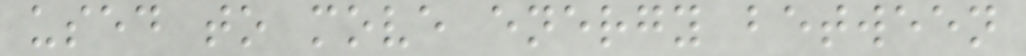used to move energy between
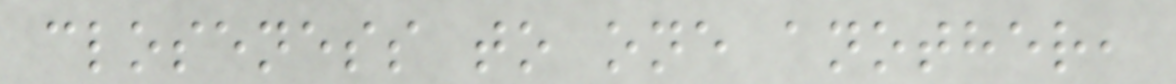closeness to one another,
